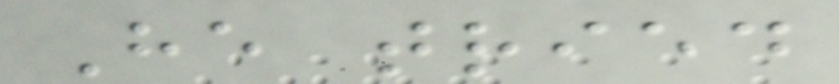He tried
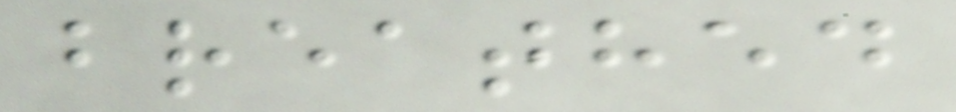breathed
